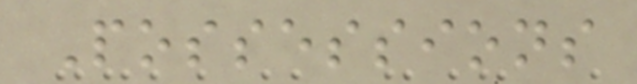Possessions
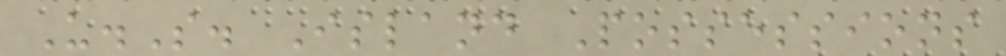U.S. Island Possessions
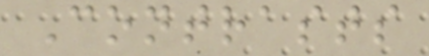Contrasts
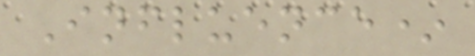Influence*
